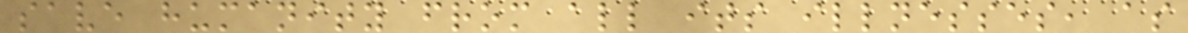save humanity from all its illnesses, as
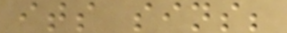its sins;
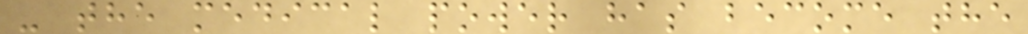- the medical power has become the
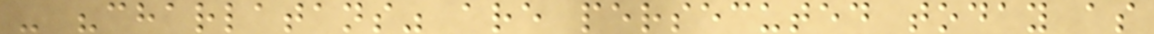- "charlatans" are persecuted today as
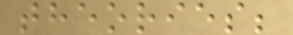theories;
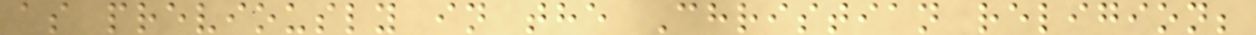as previously in the Christian religion;
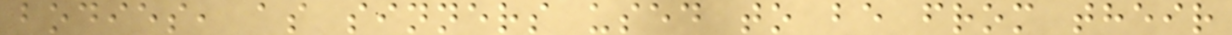bodies, as sinners used to be from their
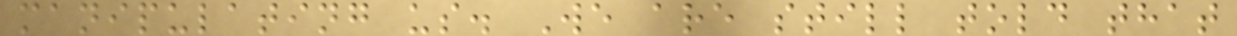manipulating us. We are still told that
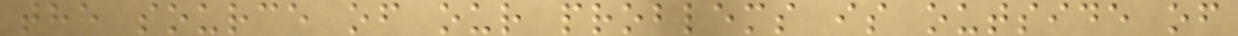the source of our problems is outside of
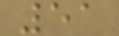51
